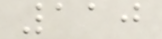110
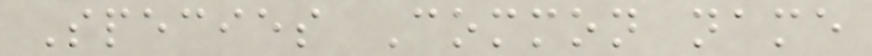Species Common name
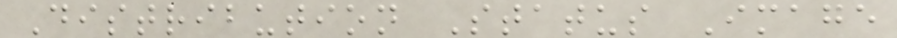Distribution Status Image
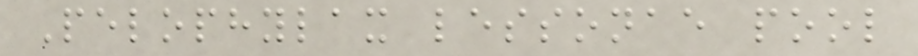Pelophylax lessonae pool
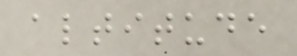altitude
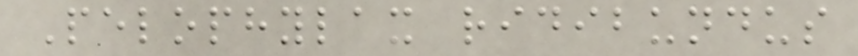Pelophylax ridibundus
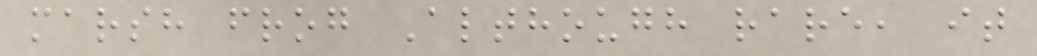marsh frog Although rare, it
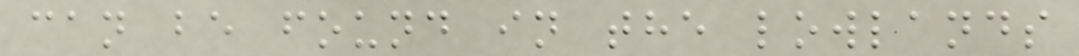can be found in the lowlands
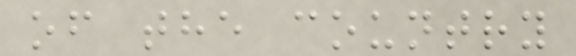of the country
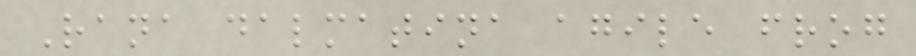Rana dalmatina agile frog
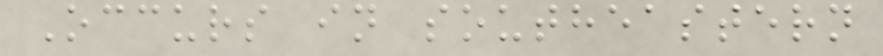Occurs in southeastern
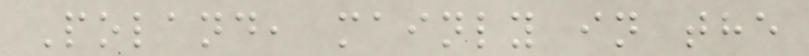Poland, mainly in the
